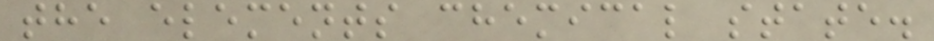the elements chemical state.
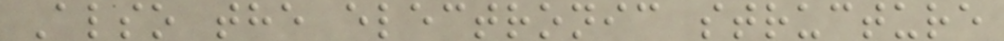Also the electronic structure
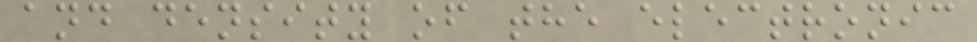and density of the electronic
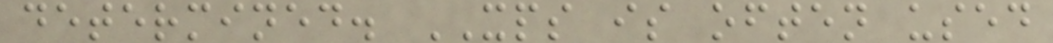determined. XPS is often used
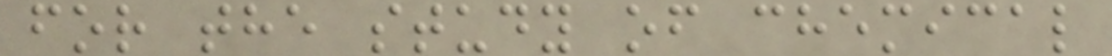for the study of chemical
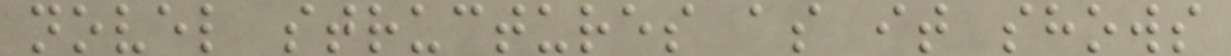novel structures as it shows
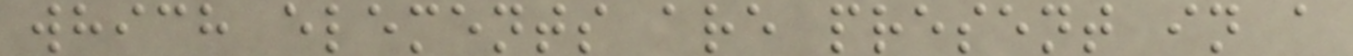which elements are present in a
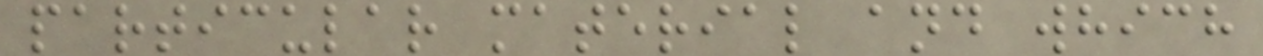particular material and which
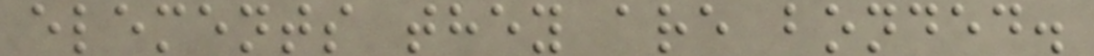elements they are bonded.
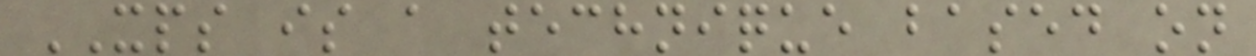XPS is a technique based on
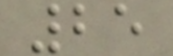25
